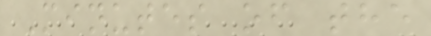Minutes of the
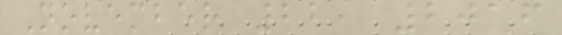November 22, 2016
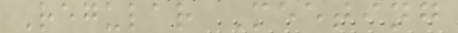Regular Meeting
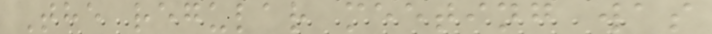The regular meeting was
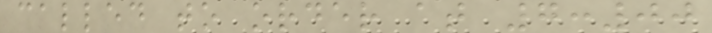called to order at 7:00
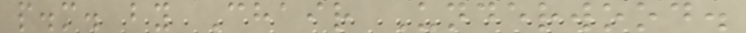p.m. by Chair Underwood.
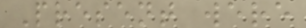Present were
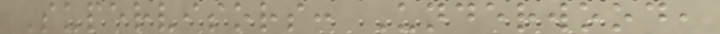Supervisors: Underwood,
